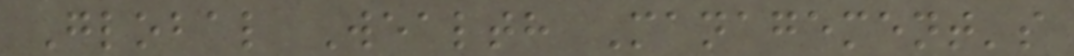Global Wealth Management's
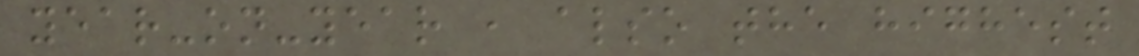year-on-year , also the highest
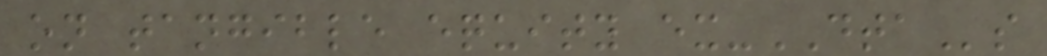on tangible equity ex-DTAs
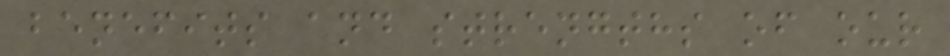benefits and strengths of our
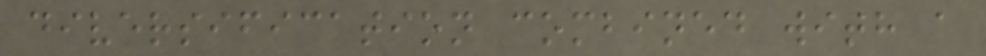diversification combined with a
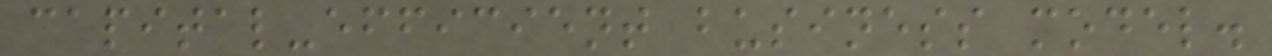capital-efficient business model.
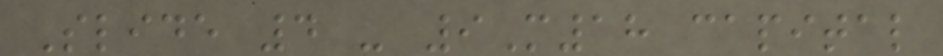Slide 4 - 9M18 capital
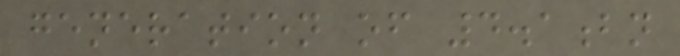generation of 4.1bn
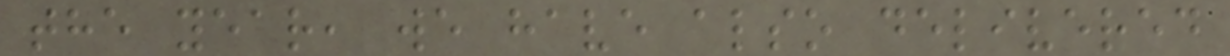the year, we have also delivered
